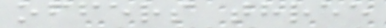offers three
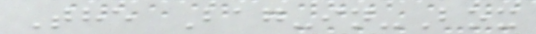The Bag-in-Box
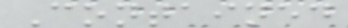Contained
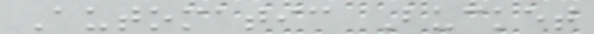Automatic Bucket
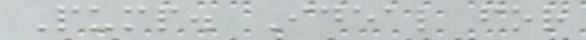Pump. Ideal for
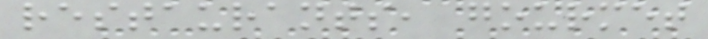restaurants, gourmet
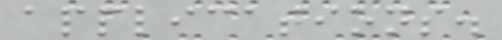applications.
